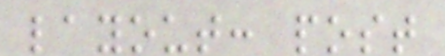layout: post
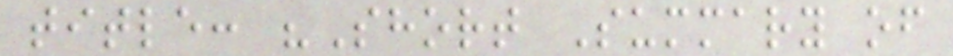title: "Short Summary of
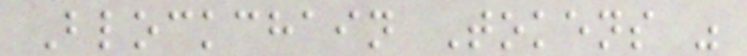Blockchain Tokens "
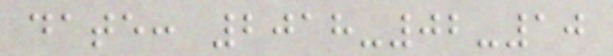date: 2018-02-10
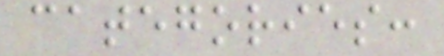categories:
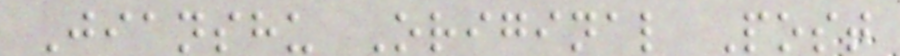Jianshu Original Post
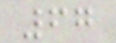67
